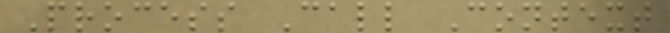Process Call Context
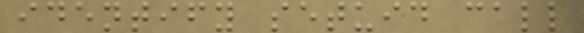identify setuid call
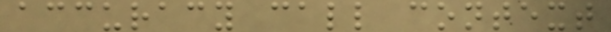accuracy call context
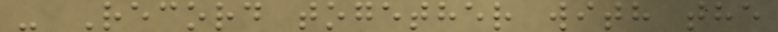- Record together with the
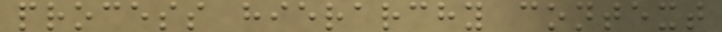process hierarchy context
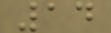14
